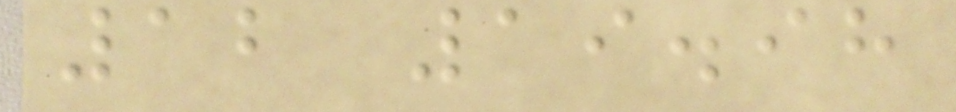12 19.98
